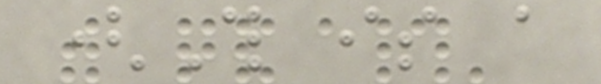(This is a
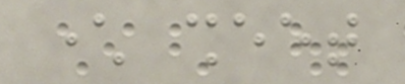character sheet
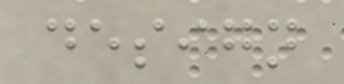design
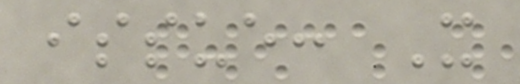issue: It
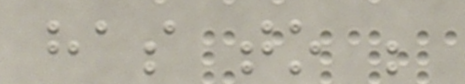has to be
